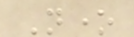None
